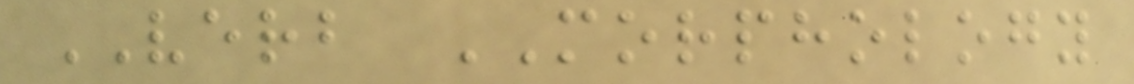VERB MORPHOLOGY
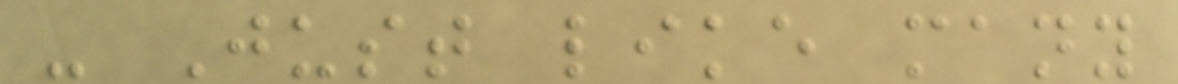- Just like many
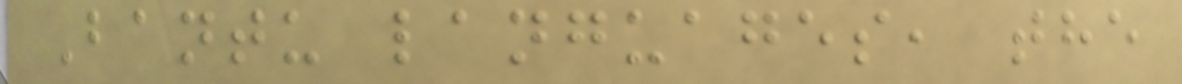Bantu languages, the
